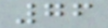76
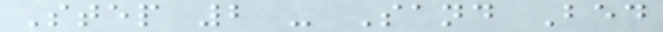Step 2 - Sand Bed
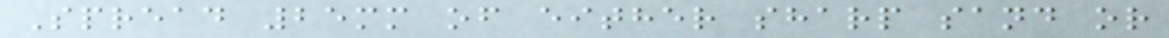Spread 25mm of either sharp sand or
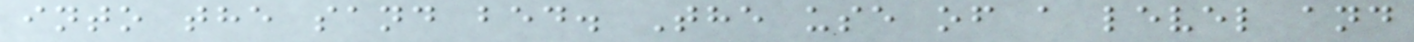into the sand bed. The use of a level and
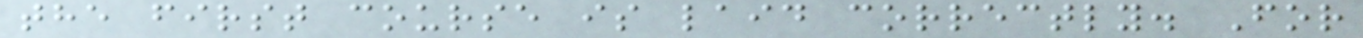the first course is laid correctly. For
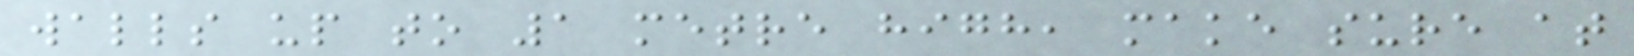walls up to 1 metre high, make sure at
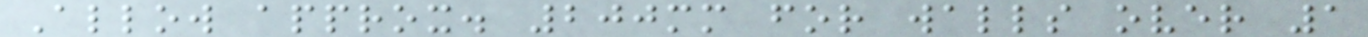Allow approx. 200mm for walls over 1
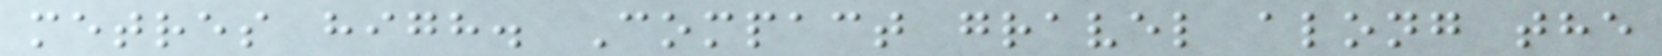metres high. Compact gravel along the
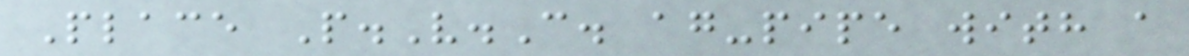Place P.V.C. ag-pipe with a
